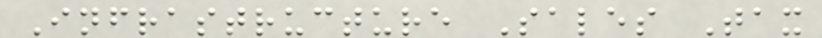Infrastructure Sales Tax
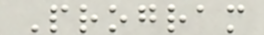Program
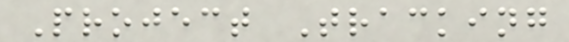Project Tracking
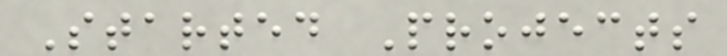Started Projects
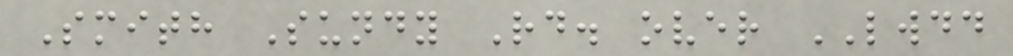Smith Sundy Rd. over LWDD
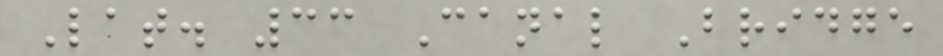Lat. 33 Canal Bridge
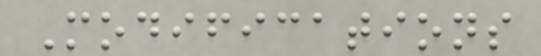Modifications
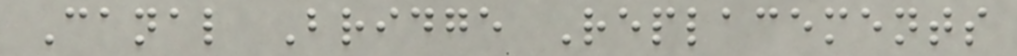Canal Bridge Replacements
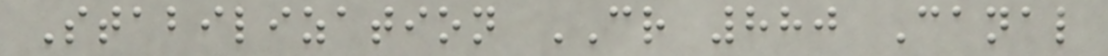Stabilization CR 880 Canal
